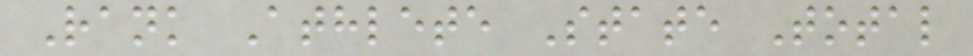Rank Athlete State Total
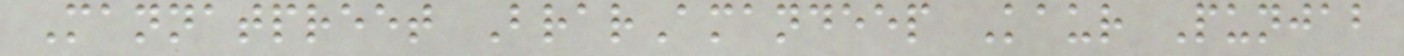Mannatpreet BrarAmandeep Kaur Punjab
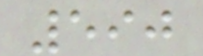590
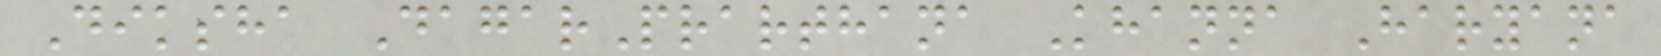Diksha DagarPrarthana Khanna Haryana
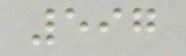597
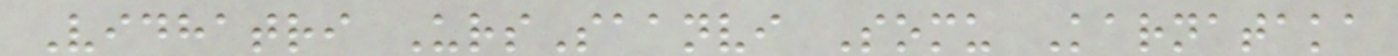Vidhatri UrsSaanvi Somu Karnataka
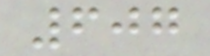607
